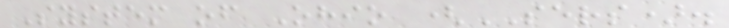System of Ohio (SERS).
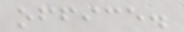office.
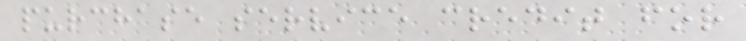purchase service credit for
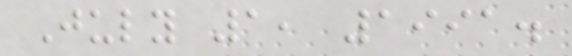July 1, 1991.
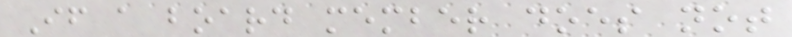If a board member does not
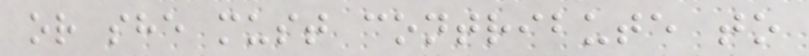or she must contribute to
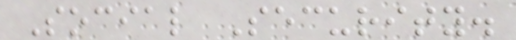Social Security.
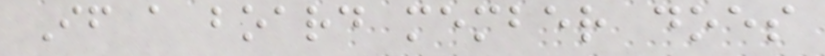If a board member does
